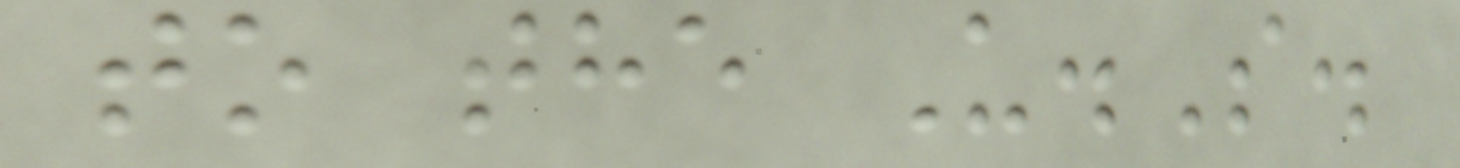to the U.S.
